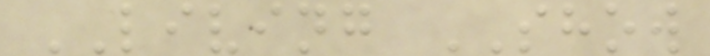LIVING SHOW
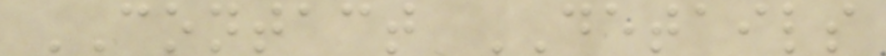CONTACT DETAILS
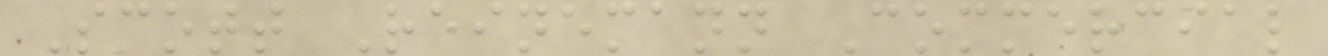Scott Reinemann Commercial
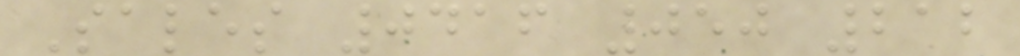Sales 0416 050 212
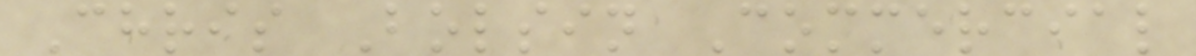Chris Bolsin Commercial
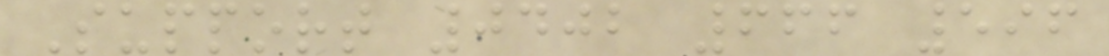Support 0402 666 596
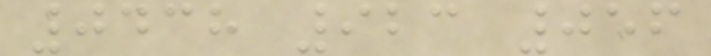0438 923 056
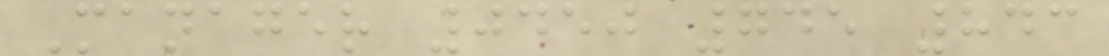Manager 0450 745 843
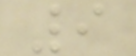9
